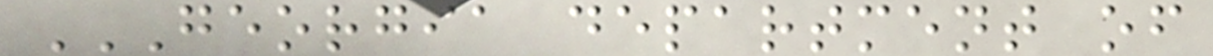GEORGIA DEPARTMENT OF
